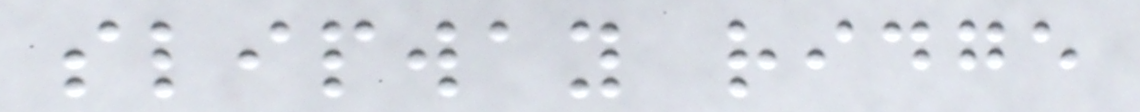slipway ridge
